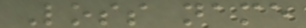Loss name
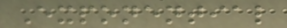Exponential
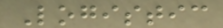Logistic
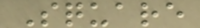Square
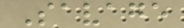Savage
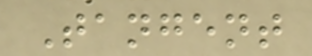Tangent
